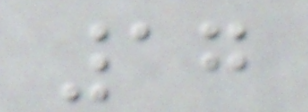17
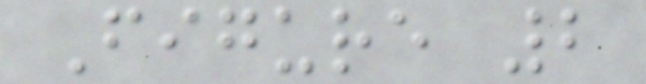Figure 2
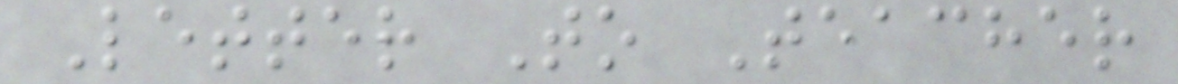Letter To Teacher
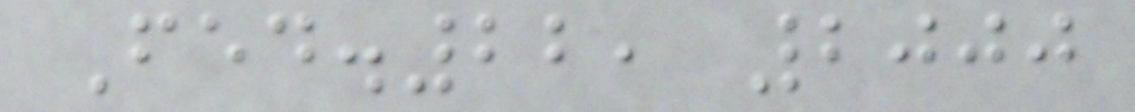Fed.22, 2000
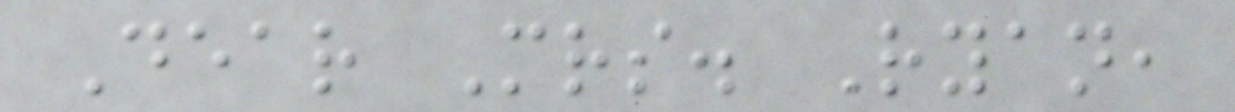Dear Mrs. Ryan,
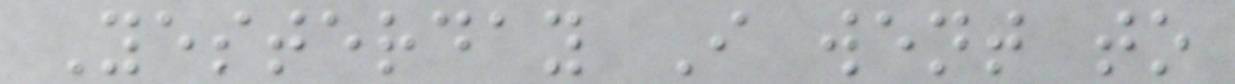Yesterday I went to
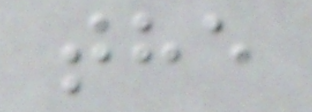the
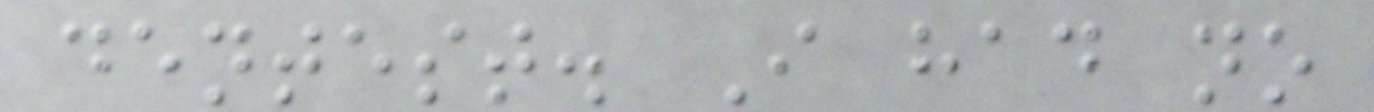dentest. I had no
